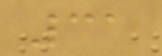31
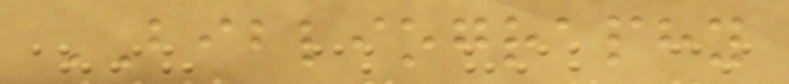BIBLIOGRAPHY
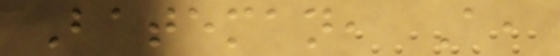Bateman, A,
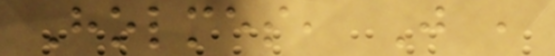Holmes, J ,
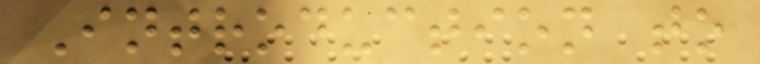Introduction to
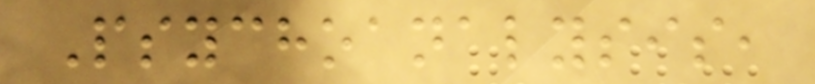Psychoanalysis,
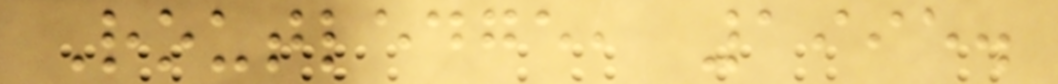Routledge, 1995.
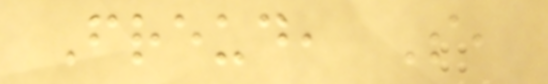Freud, S,
